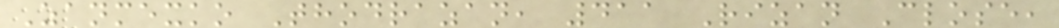Zanmexko Thodrazan, 411 Rizan Close,
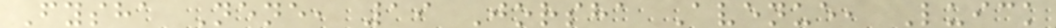Fysha Nene, 19 Jorsha Avenue, Luick
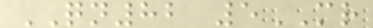QN82 5MR
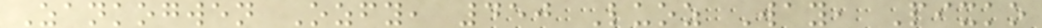Zankogwen Ozfy, 450 Luoz Way, Pixko
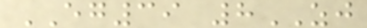EG39 8ZJ
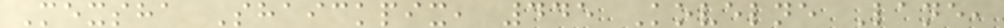Mexsha Shaickpix, 445 Kovelne Lane,
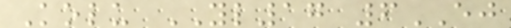Kolu YL17 6EJ
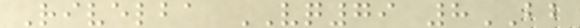Rivelba VQ79 8BB
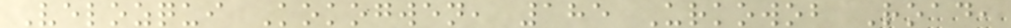Velozqui Kokogwen, 185 Urkowob Road,
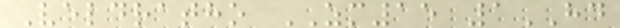Veldratho ZM15 1HD
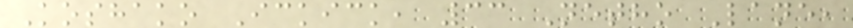Koshako Ickick, 33 Netho Lane,
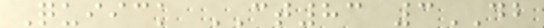Quiick CT83 3DB
